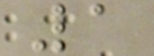1
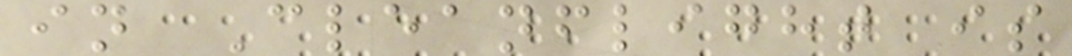in Cleanflight is
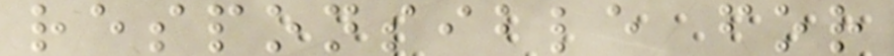responsible for
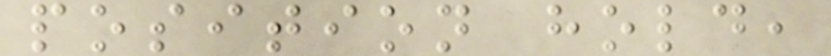position hold,
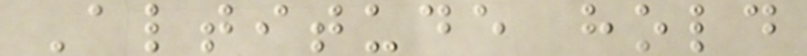Altitude hold
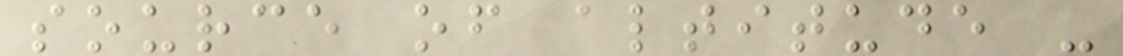source of altitude -
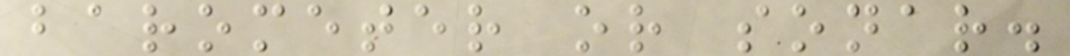barometer or sonar.
